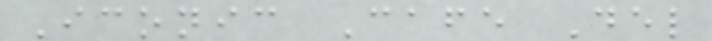Iconic Cafe Del
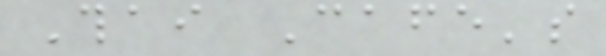Thai Cafe's
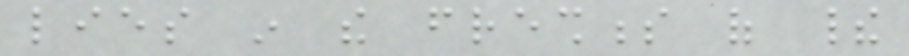lies in the freshness of their
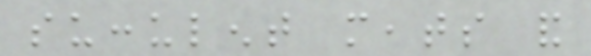succulent meats and
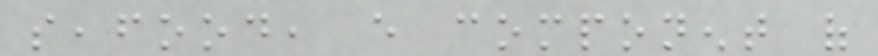seafood, every component of
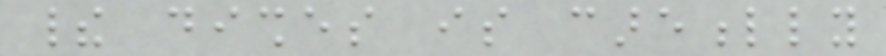their dishes is carefully
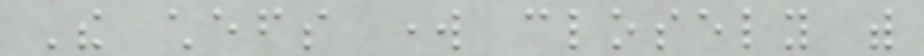The chefs work closely with
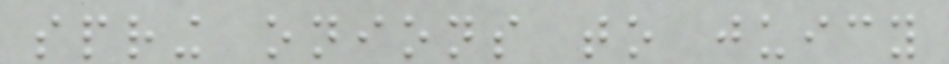spring onions to juicy
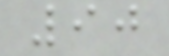90
